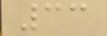33
